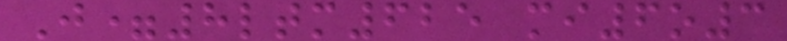J=8ltm625 mi6o3
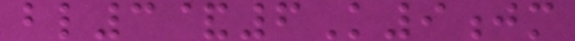bl3&6K9jm
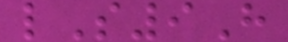lS9H
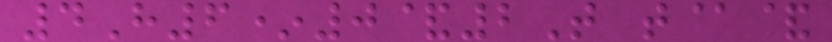4H6*0&2T t@&
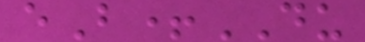eB+DU
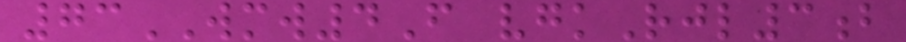73WMW4F vgkRjl3b
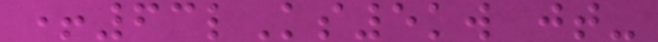+63lKs5kw jt-
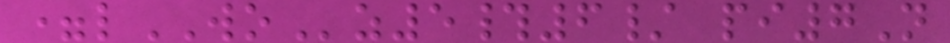=lWOz5#6/ pi7N
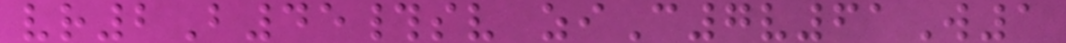vr2B45#sv ziC7v61W1
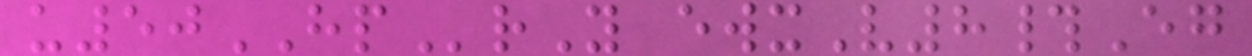u50HPrY ewxV8#Eg
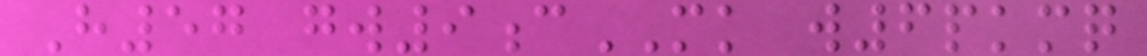H57 gw9cMK w6pkmq
